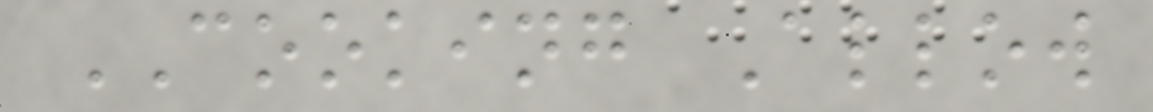COOKING Allow
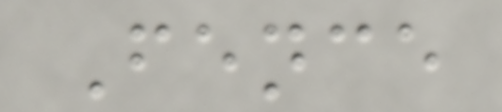Fence
